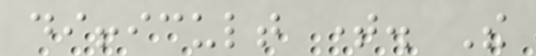difficult time. The
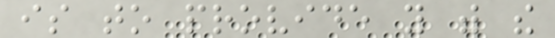is to provide you with the
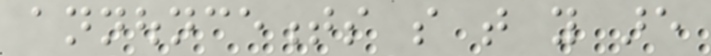announcements so that you are
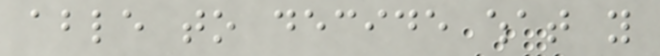able to decide what you
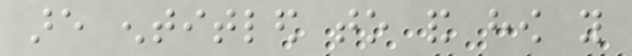are entitled to and how you
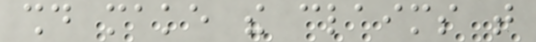should make the claims that
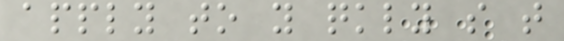apply to you quickly so that
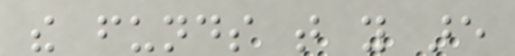the funds that you are
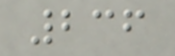236
